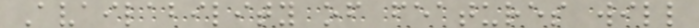Availability of features will
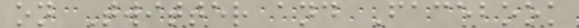on Twitter and Facebook
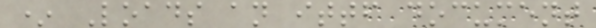* Loads an ittf document
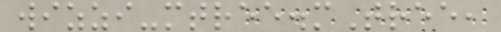wizzi-mtree.mTree,
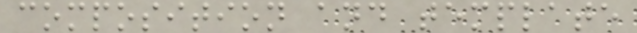composition and template
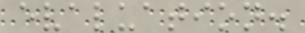evaluation.
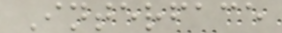Interface
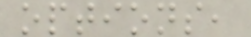options,
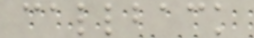callback
